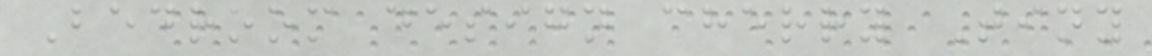Bedroom design cherry Tiny
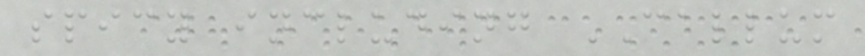spicy including CALLUM
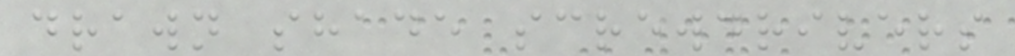drawn shade screwdrivers
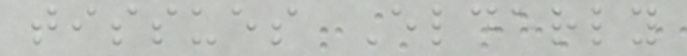tissues Elderly
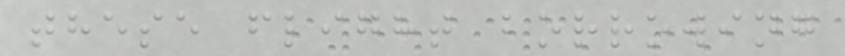these flight borrowing
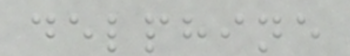delphine
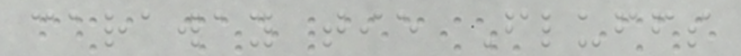caraway tie Fluffs
